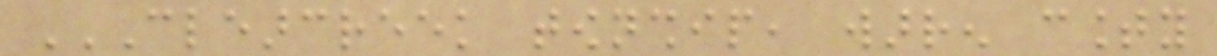CLEARCREEK TOWNSHIP, WARREN COUNTY
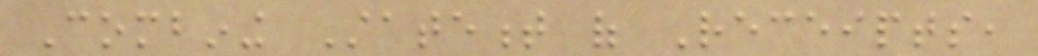Combining Statement of Receipts,
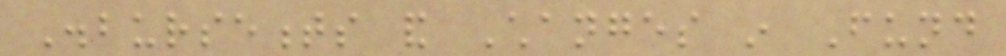Disbursements and Changes in Fund
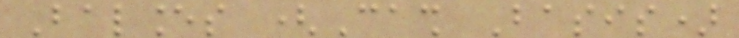Balances (Cash Basis)
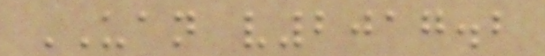UAN v2017.2
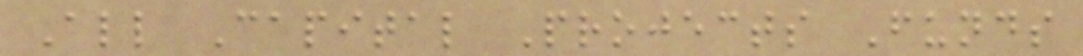All Capital Projects Funds
